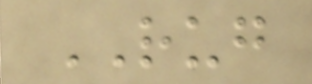RUG
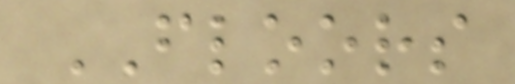FLOORS
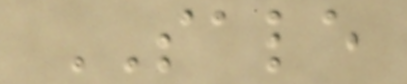SALE
